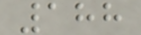188
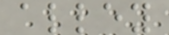alley
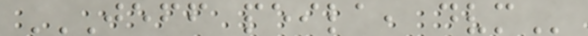JEFF PEILA, DVM
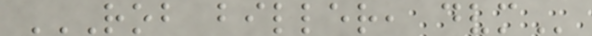ROB BILLER, DVM
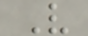V
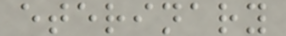eterinary
